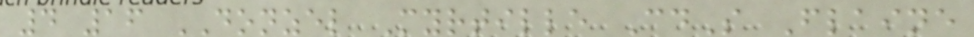4 16 DONZEL Myrtille CdS Flaine
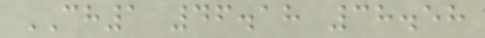CH1 46.18 38.58
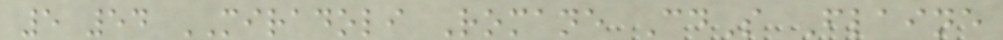5 54 MIRADOLI Romane CdS Flaine
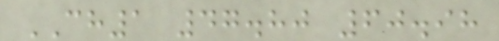CH1 47.80 60.98
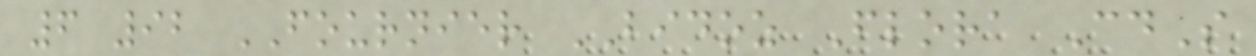6 92 FOURNIER BIDOZ Flora CdS
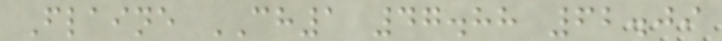Flaine CH1 47.88 62.09
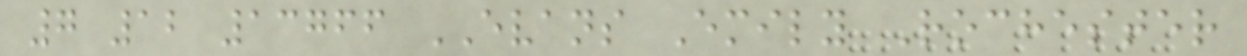7 12 13766 EVANS Emily Rochester
